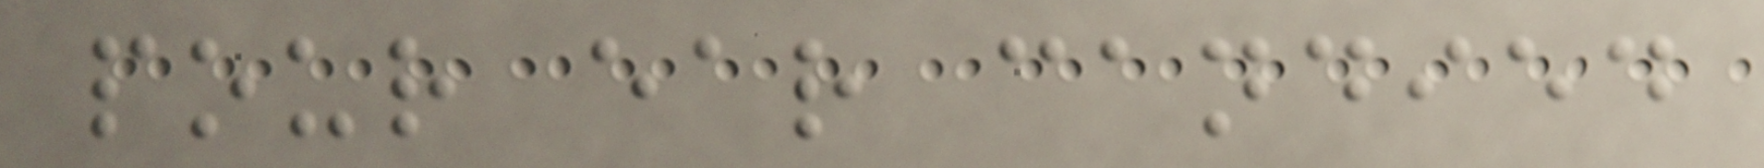pour ear candied
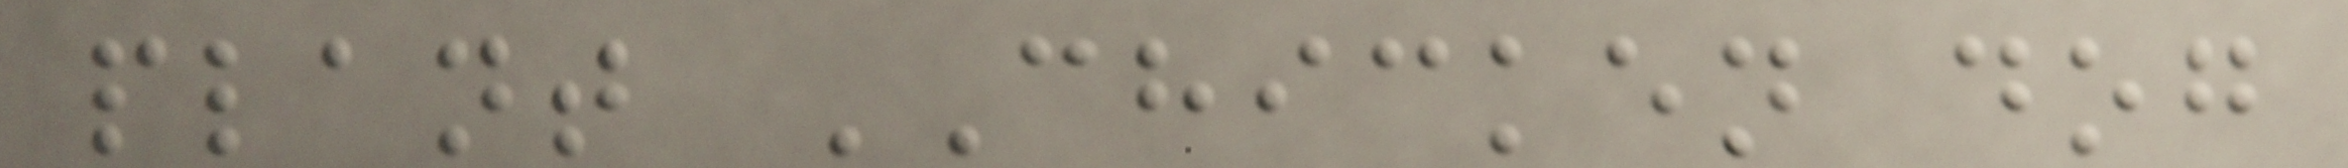plant CHICKEN dog
